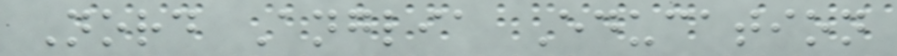Nord Anglia Education
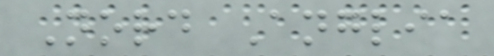Nord Anglia
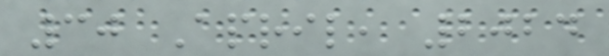30 April, 2024
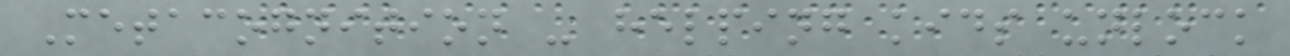Metacognition - helping kids unlock
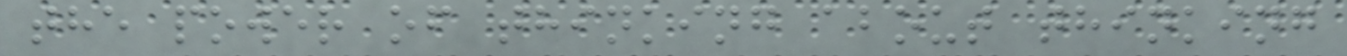the power of thinking about thinking
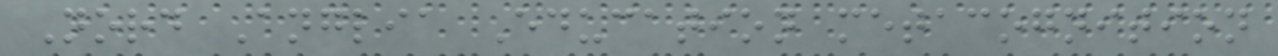Nord Anglia Education metacognition
